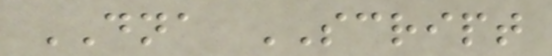DNA SCRIPT
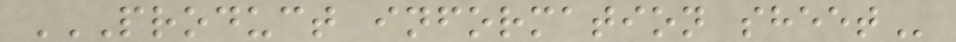PRODUCT INFORMATION SHEET
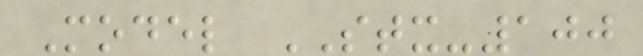Model STX-100
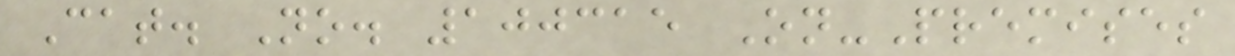Cat. No. 100315 On-Premises
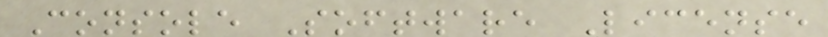Console Software License
